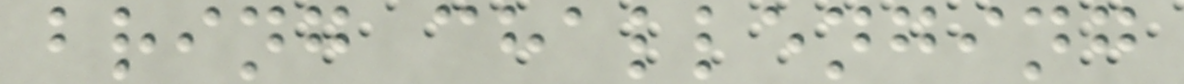bring challenging
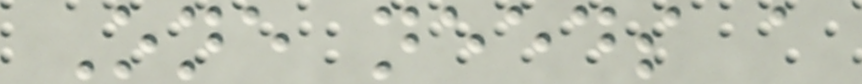One needs a
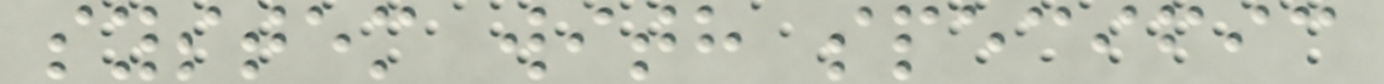system with specific
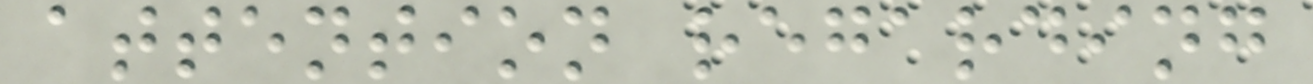attention regarding
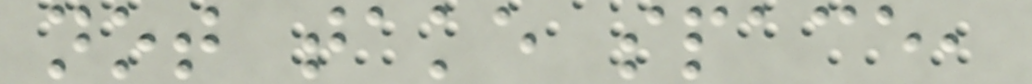not take space,
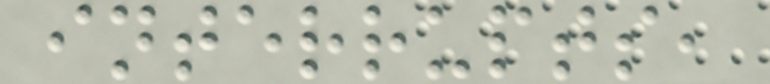interrupts,
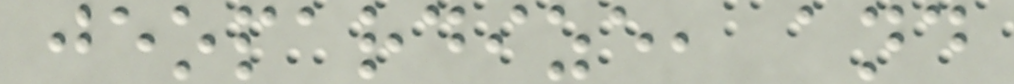jeopardize, and
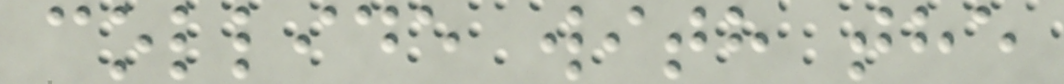collide with the
